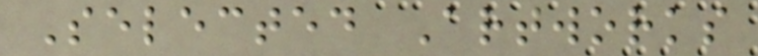Selected Artworks
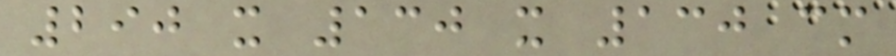290 x 130 x 130 cm
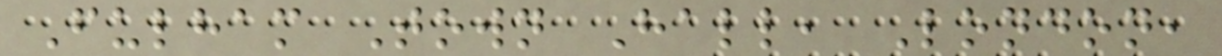Fulham Town Hall, London,
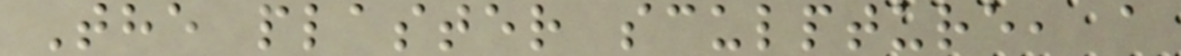The plaster sculpture, a
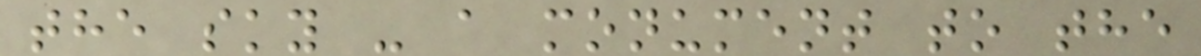the sky - a monument to the
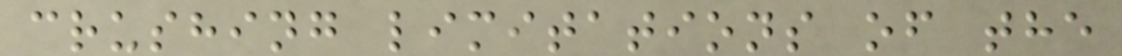crushing limitations of the
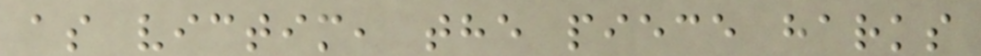as victim, the piece harks
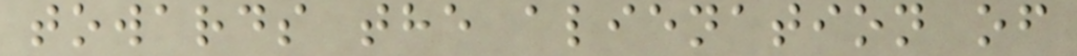towards the alienation of
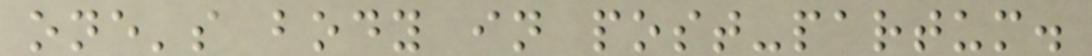one's body in post-partum.
